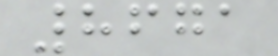8671
